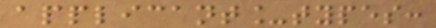applicant_types:
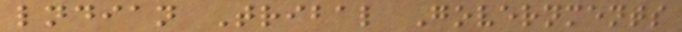lndian Tribal Governments
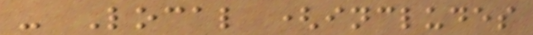- Local (includes
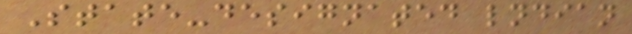State-designated lndian
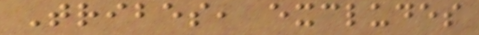Tribes, excludes
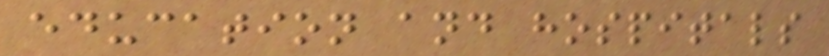education and hospitals
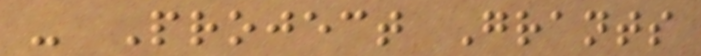- Project Grants
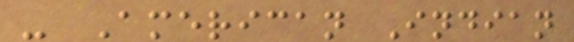- American Indian
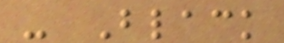- Black
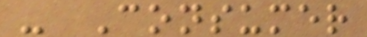- Consumer
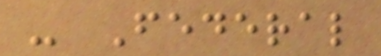- Federal
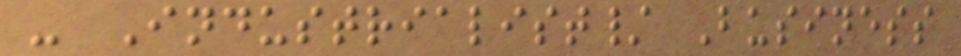- Industrialist/ Business
